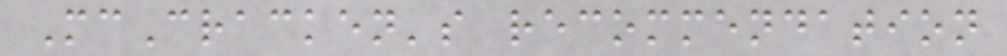McCracken's recommendation
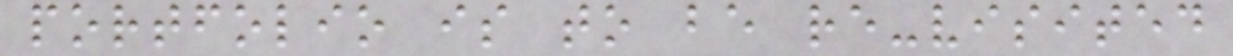portfolio is to be re-visited
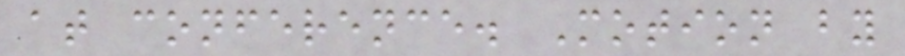at conference. Motion by
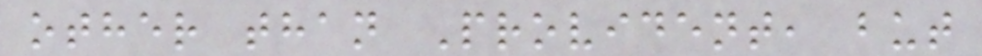other than Provident, but
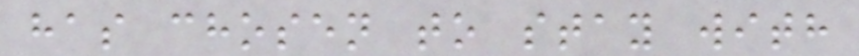has chosen to stay with
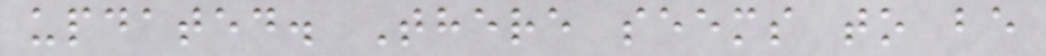updated. There seems to be
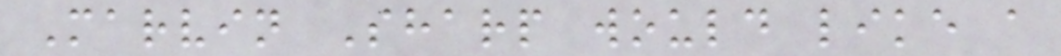Marvin Sharp would like a
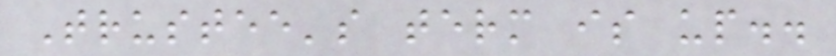Trustee's term is up..
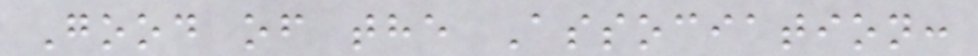Good of the Association:
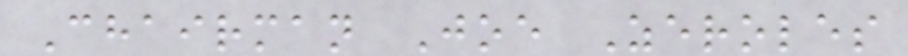Chairman Joe Zeroles
